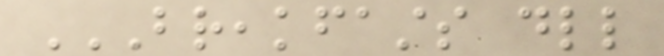BREAKFASTS DLL
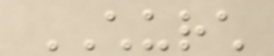CHURCH
